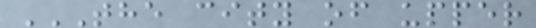THE CITY OF UPPER
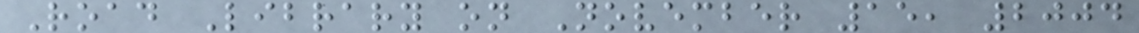Road Library on November 15, 2004
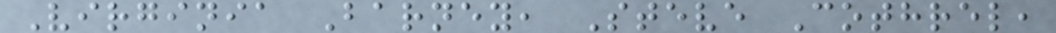Virginia Barney, Steve Cothrel,
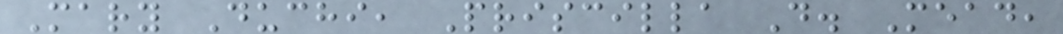Mary Duchi, Priscilla D. Mead,
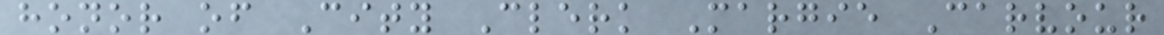honor of City Clerk Margie Carvour
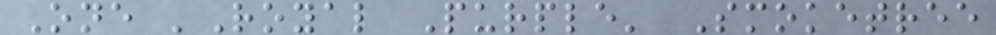One 'Royal Purple' Smoketree
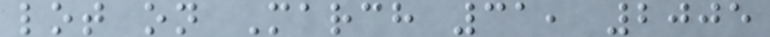lot on March 31, 2005
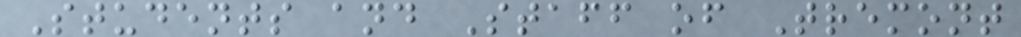Students and Staff of Tremont
